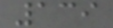139
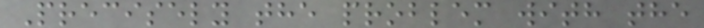Precisely the problem with the
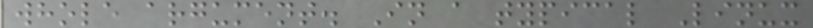whole argument. In a typical Linux
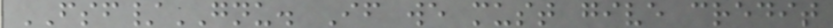FSF/GNU. If we must give credit
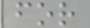for
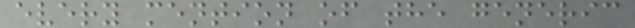every mention of the generic
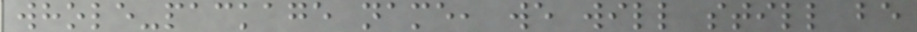whole-package name, we will still be
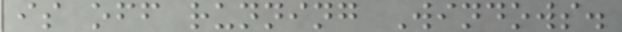is off running Windows.
